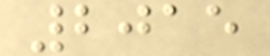2015
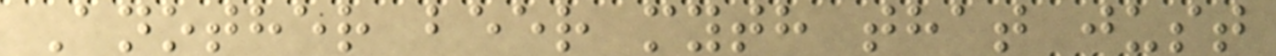Another beer myth that just
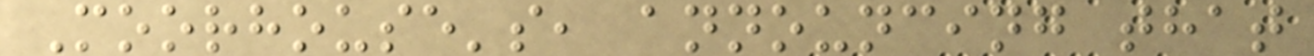Moorhouse's, announcing that
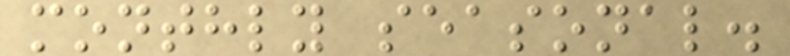monthly seasonal.
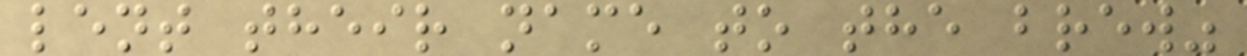lent their name to the brew"
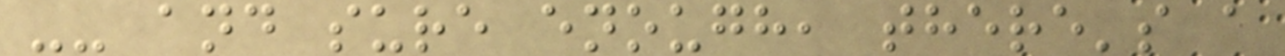-- and sure enough, there's a
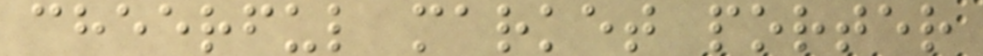cheerful market porter
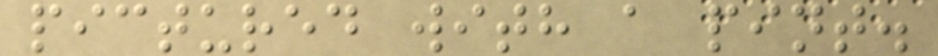pictured with a pint.
